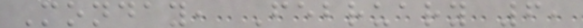Monday, February 6,
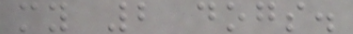my 2 dogs.
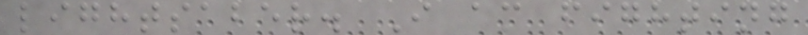lightsaber. I am fighting
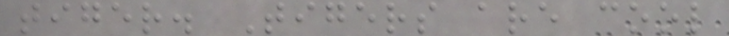tiger. Tigers are cool
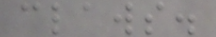claws.
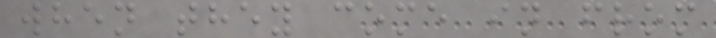when they come in from
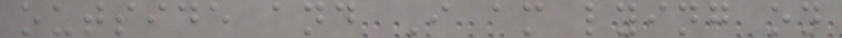outside and I am lying on
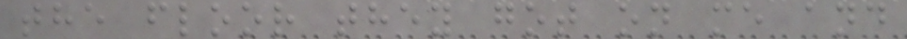the floor they got on me and
